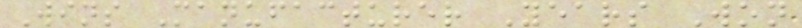Wins Manufacturer Years Won
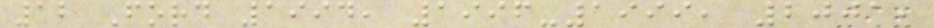12 Ford 1994, 1996-1999, 2001,
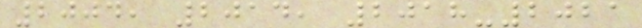2004, 2014, 2018-2021
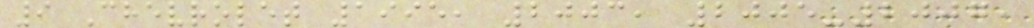9 Chevrolet 1995, 2003, 2005-2007,
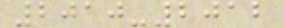2010-2012
